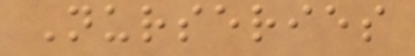Nurseries
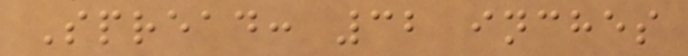Spread: 32 inches
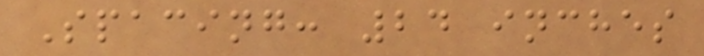Spacing: 24 inches
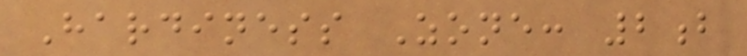Hardiness Zone: 2b
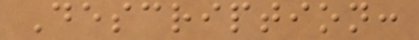Description:
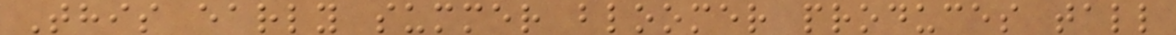This early summer bloomer produces tall
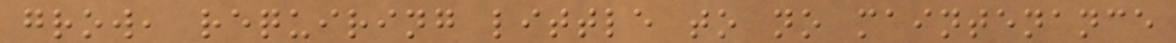grow, requiring little to no maintenance
